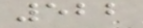522
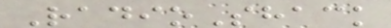RadioShack
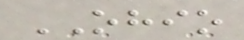OHIO
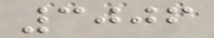3006
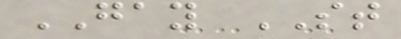GAY ST
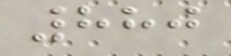880
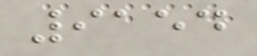9154
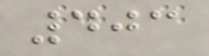403
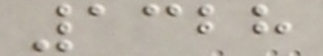1328
